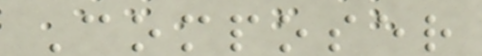Composer
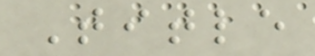Title
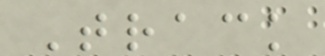Track
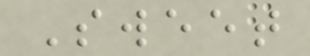Sweet
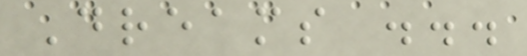Dreams ...
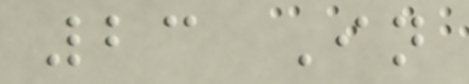23 In
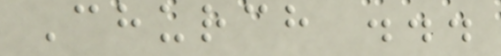Church ...
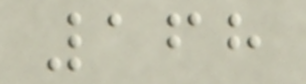168
